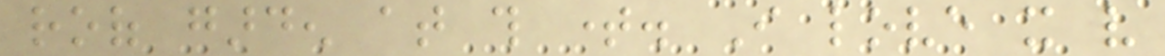roof garden at this time. I love it very
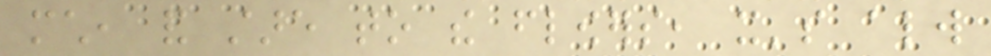much, and stare to the flowers, it's always
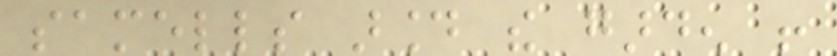samells around the garden !
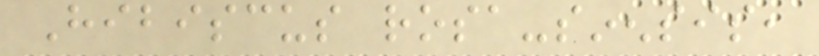Hibiscus rosa-sinensis,
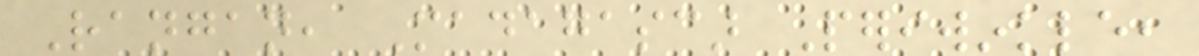Rangan, Madagascar Periwinkle,
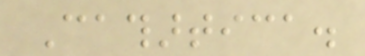Cathartica.
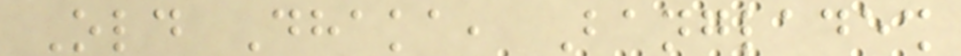Old Dhaka, Bangladesh
